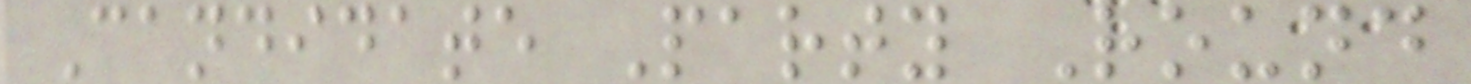Candidate Party Round
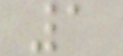1
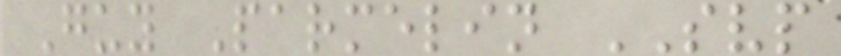Guy Parmelin SVP
